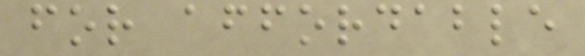for affordable
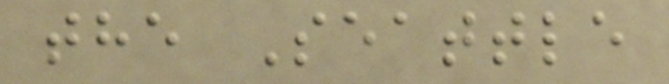the Seattle
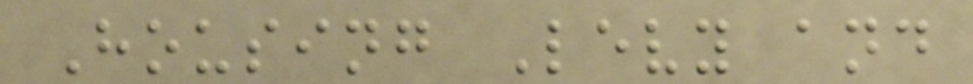Housing Levy and
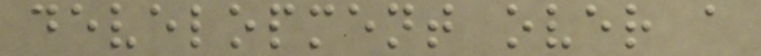development over a
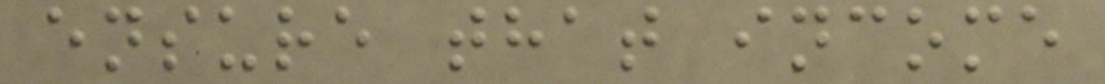ensure that income
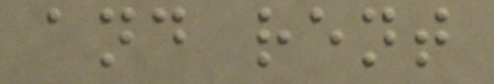and rent
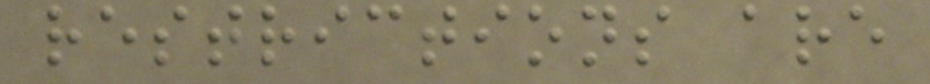restrictions are
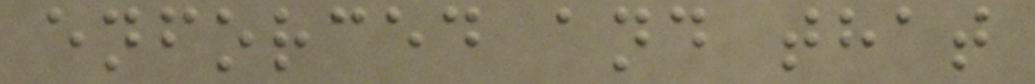enforced and that
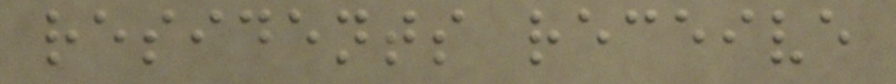residents receive
